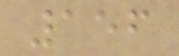156
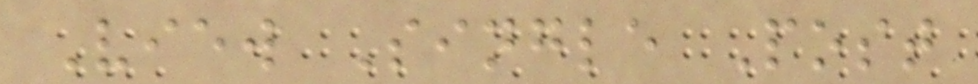View Single Post
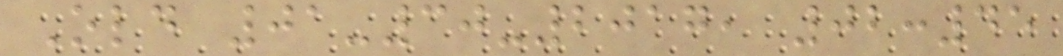Old 01-30-2017, 02:45
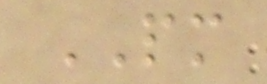PM
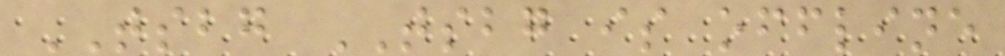TSBG TSBG is offline
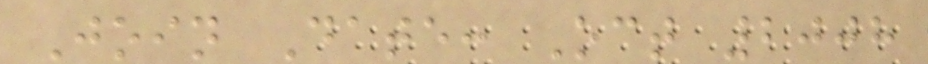Join Date: Oct 2008
